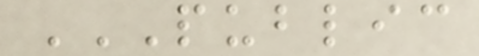PUBLIC
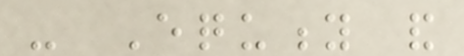- Equity and
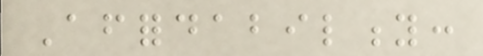Affordability:
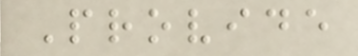Provide
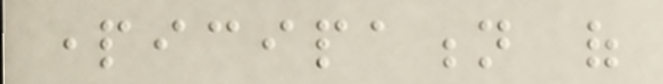participation of
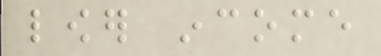lower income
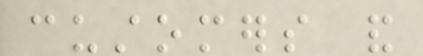customers and
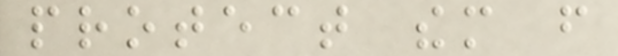protect them from
